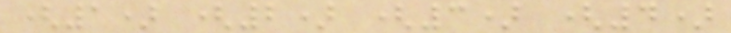(1) (2) (3) (4)
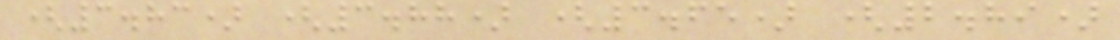(3.83) (3.88) (3.65) (2.89)
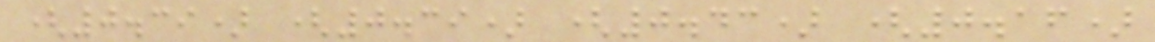(0.39) (0.39) (0.43) (0.16)
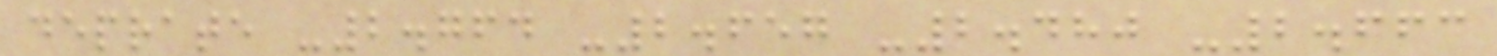deprate -2.764 -2.657 -2.480 -2.663
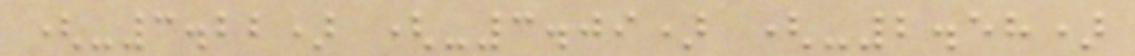(-3.22) (-3.09) (-2.58)
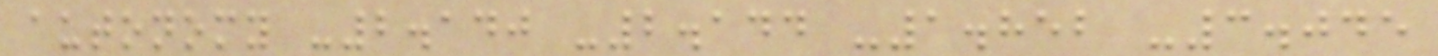autonomy -2.140 -2.144 -1.852 -3.045
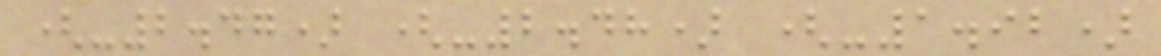(-2.47) (-2.48) (-1.92)
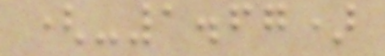(-1.67)
